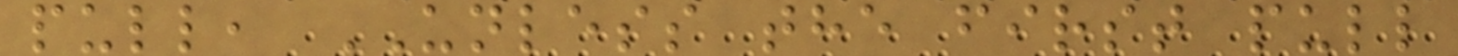pull, UNLESS the first pull
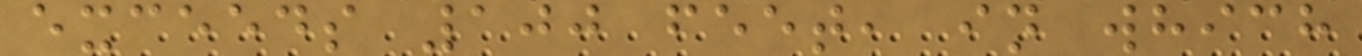exceeds 100 feet, in which
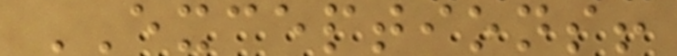EXCEPTIONS!
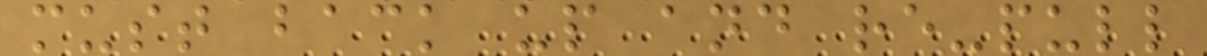must back up and re-pull
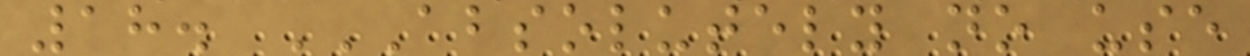18. ABSOLUTELY NO USE
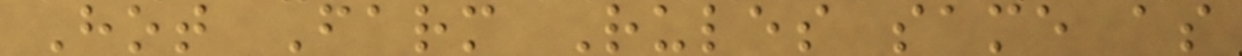Hot Farm Rules same as
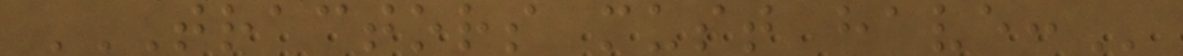TRACTORS MUST HAVE:
